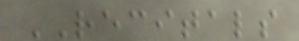RECITALS
